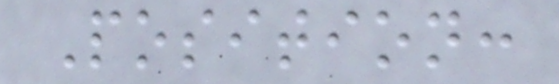Position:
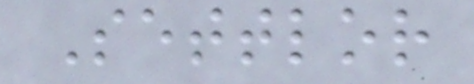Settlor
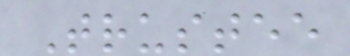Trustee
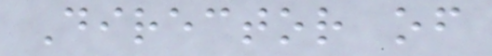Director of
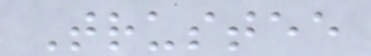Trustee
